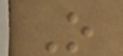O
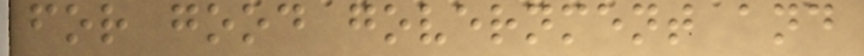for good government and
